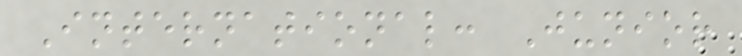International: Junior
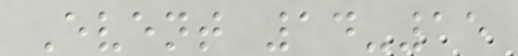Event 14-15
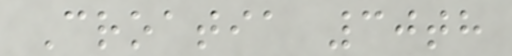Croatia 30th
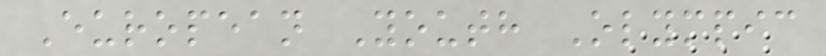European Youth Olympic
